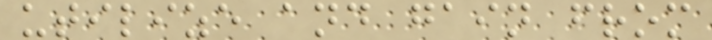utilize and gain from
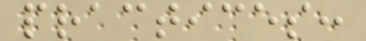practices:
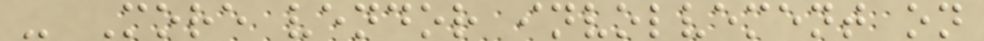- More vendor involvement on
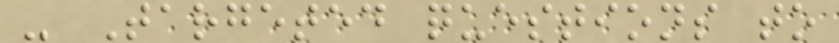- Targeted questions to
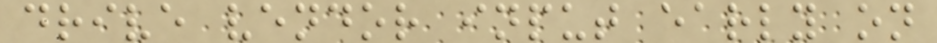drive vendor input early on
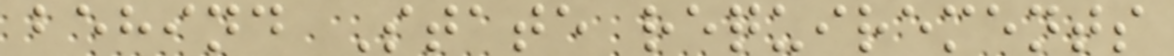behind State requirements
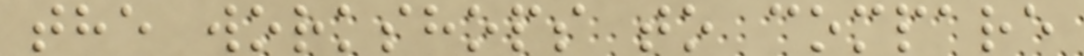the workshops to compare
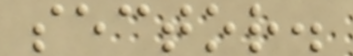sector.
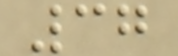37
